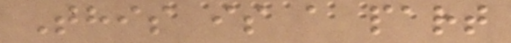This is a part
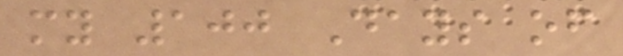my 100 Days of
